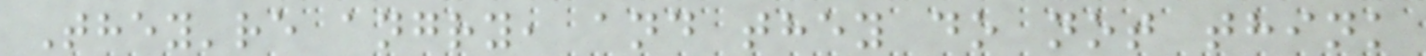They're angry, and they do not think
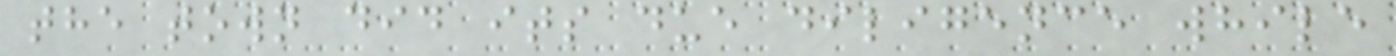the town did its due diligence while
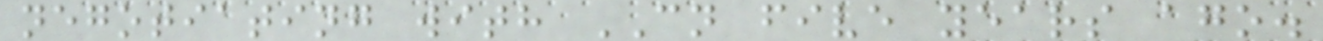negotiating with CN five years ago.
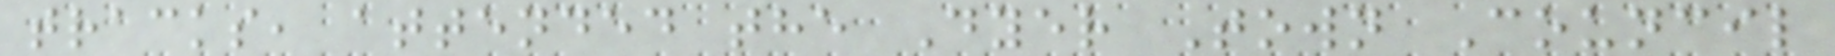tracks, attended the Dyer Town Council
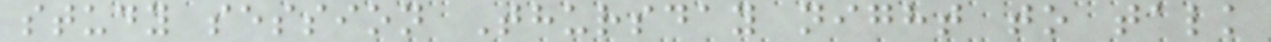study session Thursday night to talk
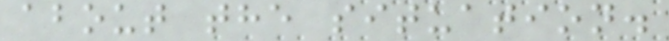about the situation.
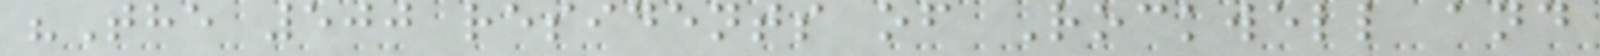"The 500 residents of Rockwell and
